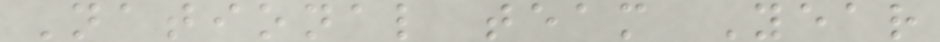National team Year
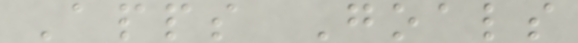Apps Goals
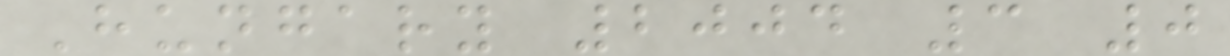Hungary 2004 3 0
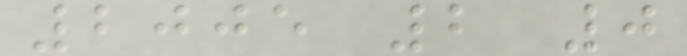2005 2 0
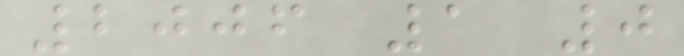2006 1 0
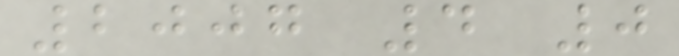2007 4 0
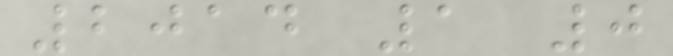2014 1 0
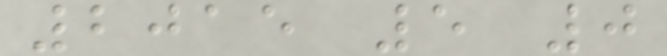2015 5 0
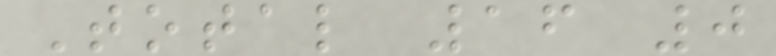Total 16 0
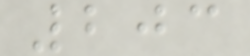203
